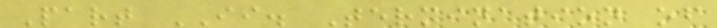Part II. Termination of
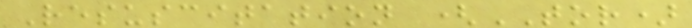Resuscitation (TOR)
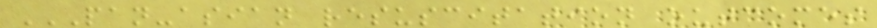PAN-ASIAN RESUSCITATION OUTCOMES
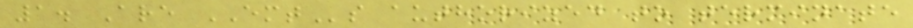1. Are EMTs authorized to terminate
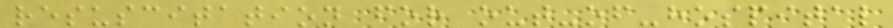resuscitation for out-of-hospital
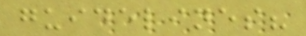guidelines?
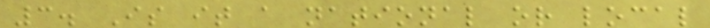3. Is it a national or local
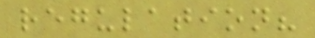regulation?
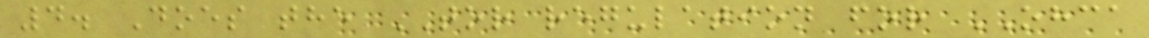4. Does the TOR regulation for OHCA
